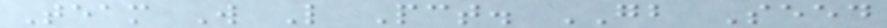Team W L Pct. GB Seed
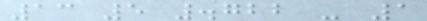13 5 .722 - 1
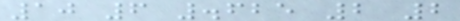10 6 .625 2 2
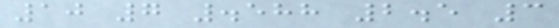10 7 .588 2.5 3
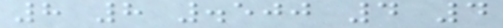8 8 .500 4 4
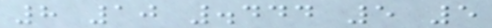8 10 .444 5 5
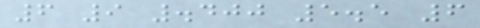6 9 .400 5.5 6
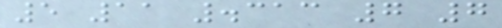5 11 .313 7 7
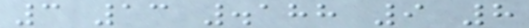3 13 .188 9 8
